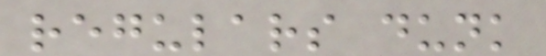regulars dunk
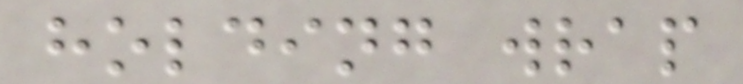holding wrap
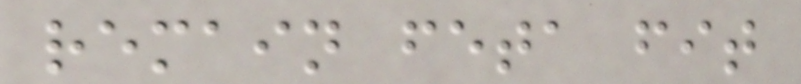remain feta fit
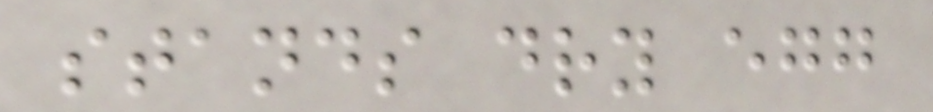stands dry egg
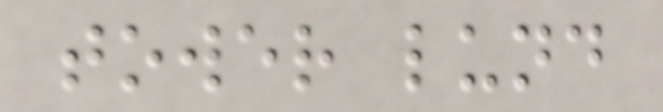tower lund
